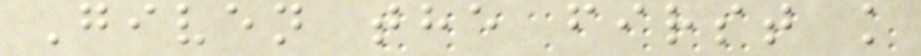Given the first k
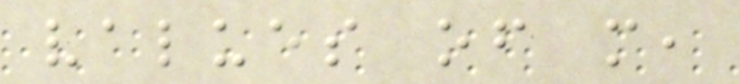values of m,
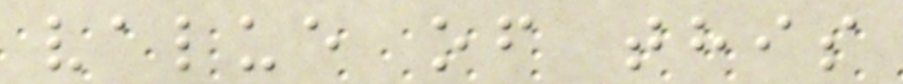value of this
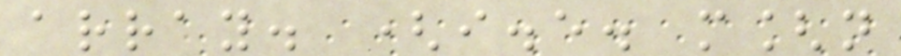array. (i.e. m[n
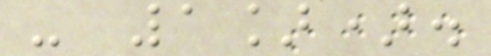- 1]).
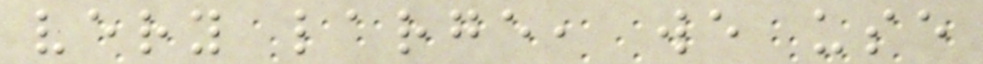very large, we use
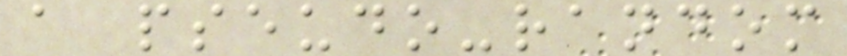a pseudo-random
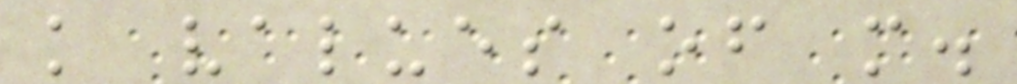k values of m.
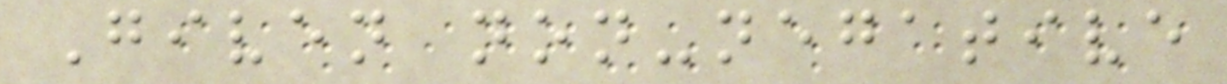Given non-negative
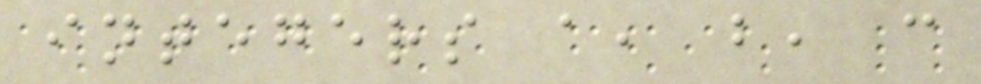integers a, b, c
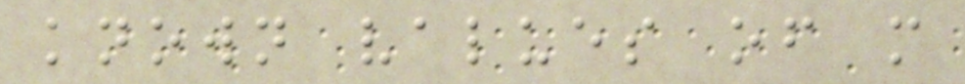known values of m
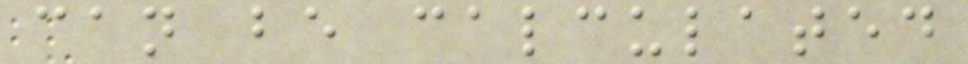can be calculated
